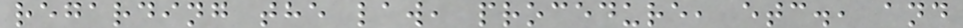regarding the law, procedure, etc., and
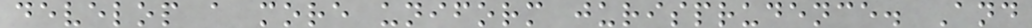develop a more uniform jurisprudence. And
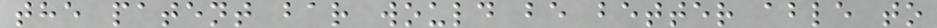the patent bar would be better able to
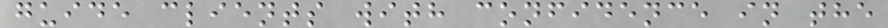guide clients with confidence in the
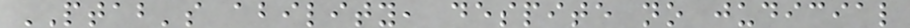PTAB's ability, despite no judicial
